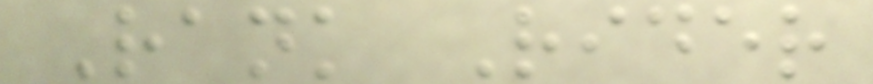Rank Rider
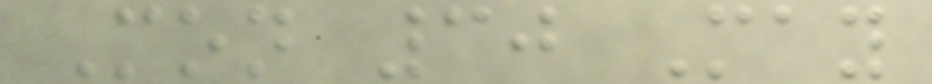Mon 30 May
